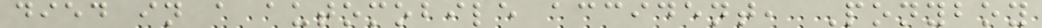died in a automobile accident, Ponyboy
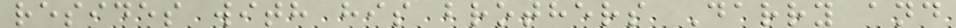resides with his brothers Darry and
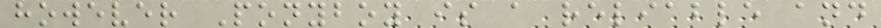however Ponyboy is a reliable and
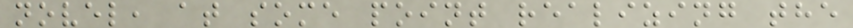novel, at some point realizing the
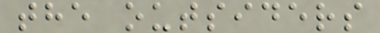the outsiders
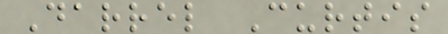Darrel Curtis
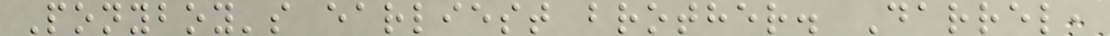Ponyboy's earliest brother. Darrel,
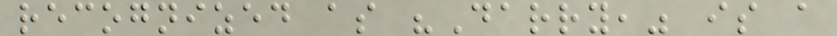recognized as "Darry," is a
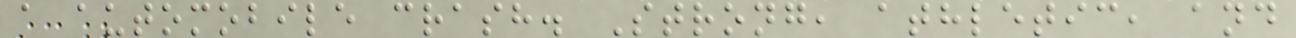a automobile crash. Strong, athletic, and
